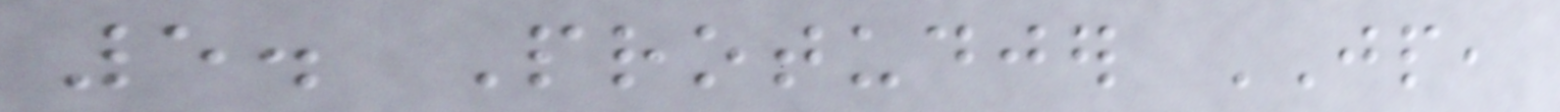5. Protudjer JP,
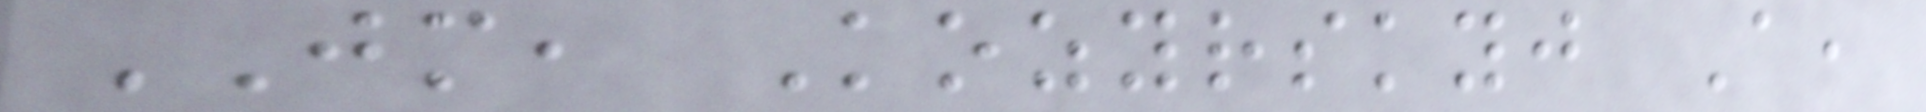JM, Kozyrskyj A,
